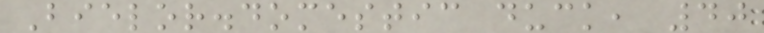Bielor.domestic duck, 40
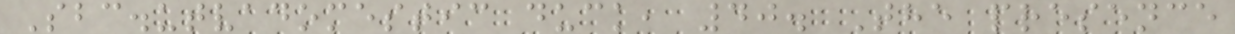Sbc.utvadomestic duck, 40. The presence
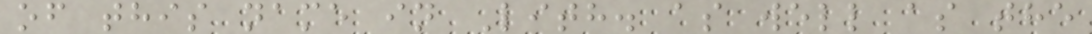of this name in Lith. as well as the
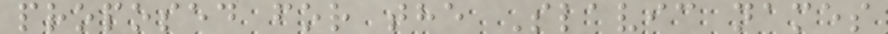proposed for the Slavic names
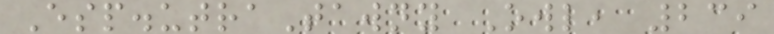Esp.utraTawny Owl, 239
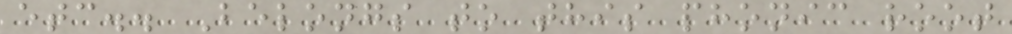etc.. Belongs to this phonic root
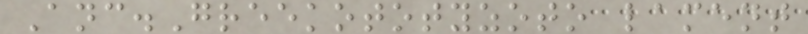Anc.Greekototyzoto lament
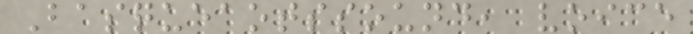Basqueaotssound, voice
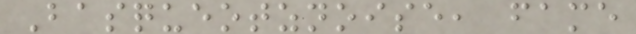Basqueotznoise, fame
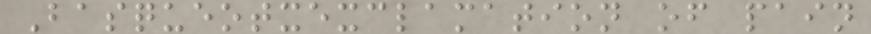Basqueotxexclamation of pain
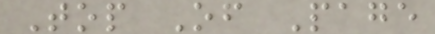Top Of Page
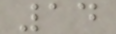14
